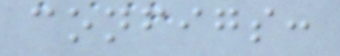configs:
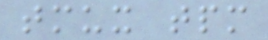tmux tpm
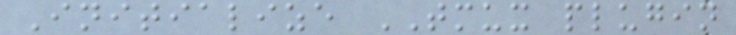Initialize TMUX plugin
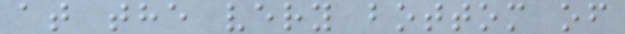at the very bottom of
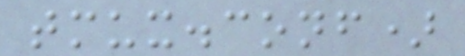tmux.conf)
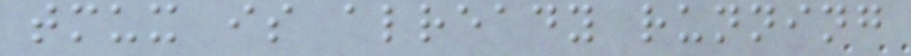tmux is already running
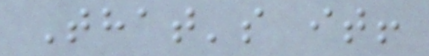That's it!
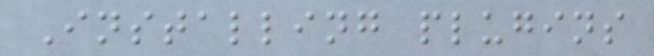Installing plugins
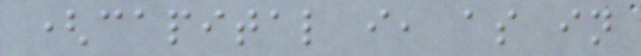(capital i, as in
